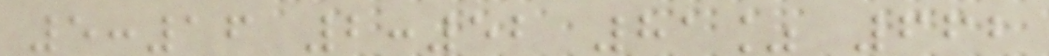5:16 2:52 81% 662
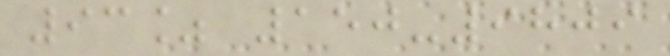93% 150-9809
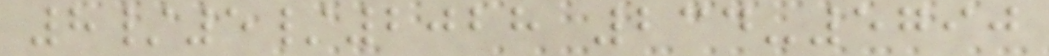8/5/2028 234-5790
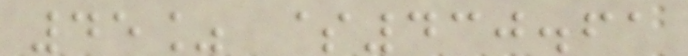45% $430.61
